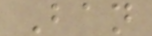Ban
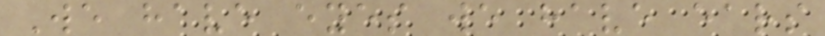We have eyes we have ears
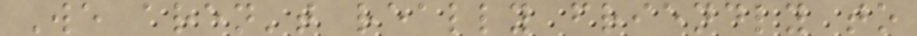We aren't really friendly to
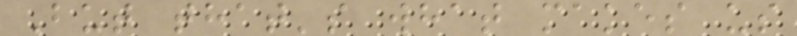But that's what makes us
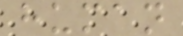human
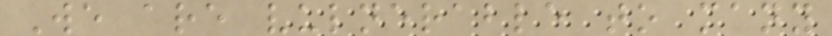We are vulnerable to many
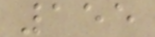155
